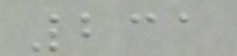231
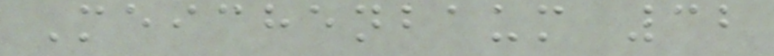Meichenbaum 32
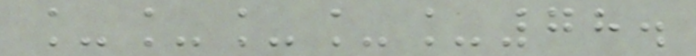_____78.
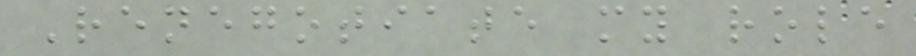Renegotiate my role
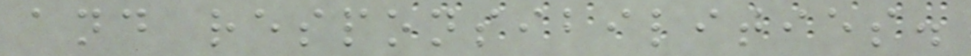and responsibilities.
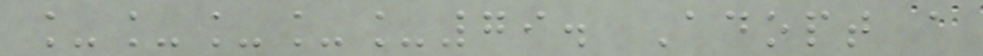_____79. Adopt a
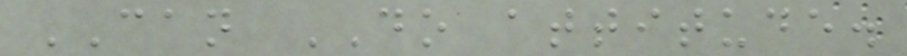CAN DO attitude.
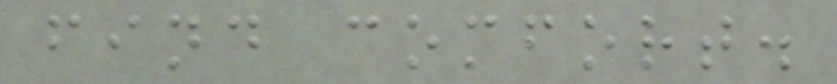find comfort.
